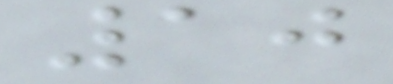10
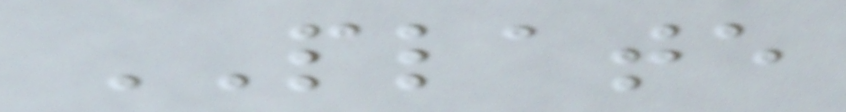PLATE
